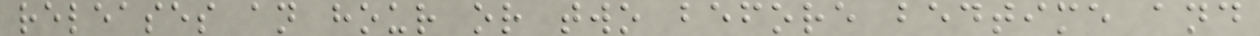releases an hour or two before bedtime and
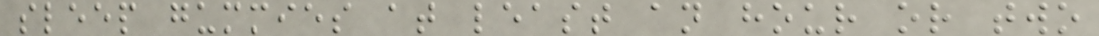sleep gummies at least an hour or two
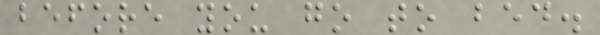before you go to bed.
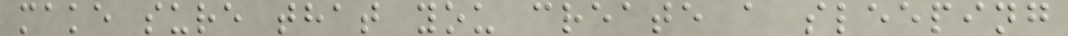make sure that you create a sleeping
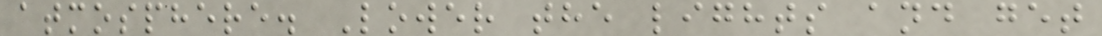atmosphere. Lower the lights and get
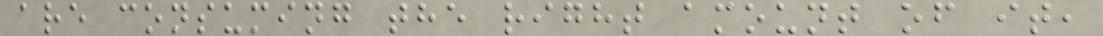are consuming the right amount of it,
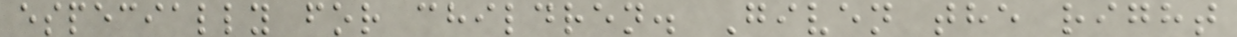especially for children. Given the right
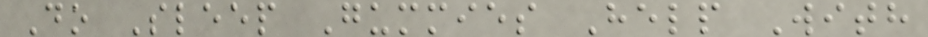Do Sleep Gummies Help With
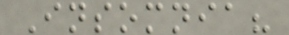Insomnia?
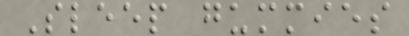Sleep gummies
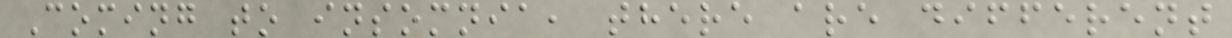Coming to insomnia, there are different
